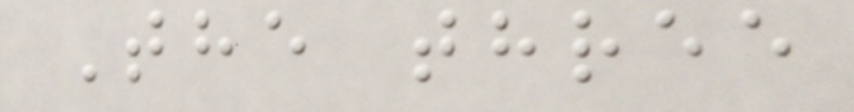The three
